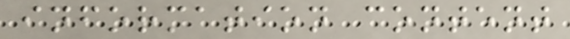information content
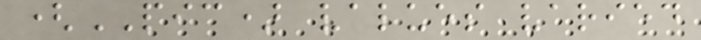(PIC) values varied
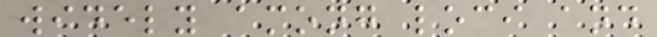widely among loci and
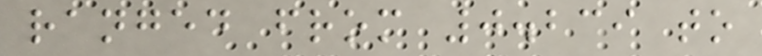ranged from 0.239 to
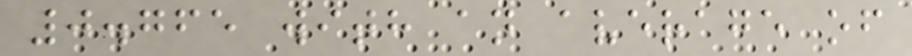0.765 with an average of
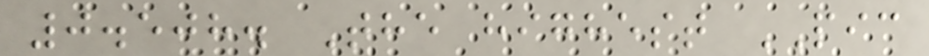0.508. The highest PIC
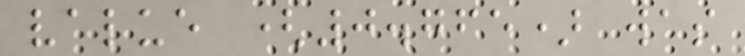value (0.765) was
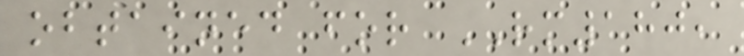obtained for RM180,
